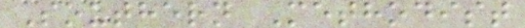Southern Methodist
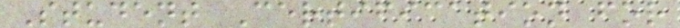Student Certification for
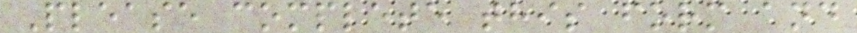Please complete this form and
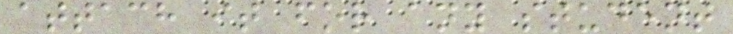attach it for any student
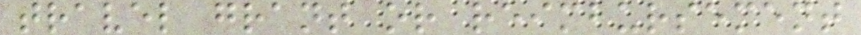travel grant or reimbursement
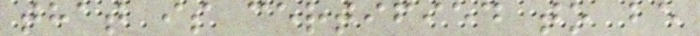that is certified to be
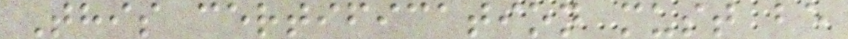This certification must be
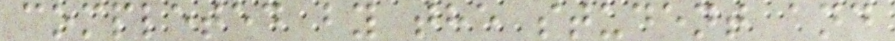completed by the student and
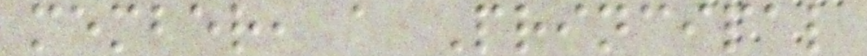member, a Principal
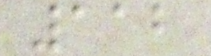112
